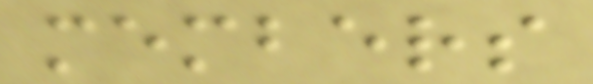members
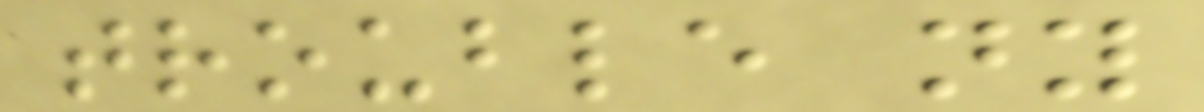trouble ny
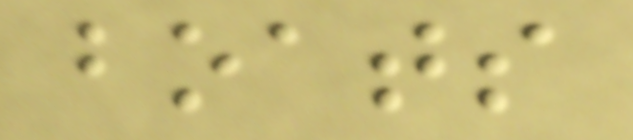boats
